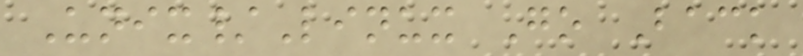Unix/Linux Go Back
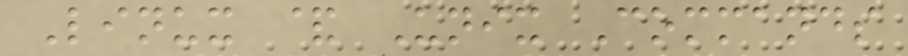Linux & Unix Commands
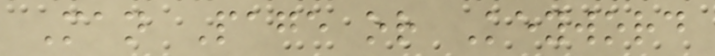Man Page or Keyword
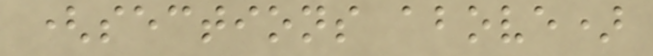(sections above)
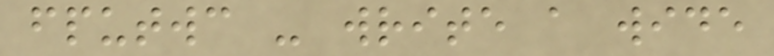fputwc - write a wide
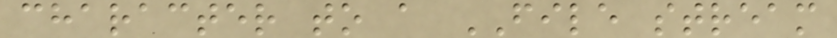character to a FILE stream
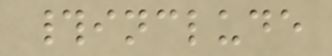#include
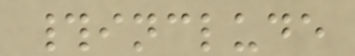#include
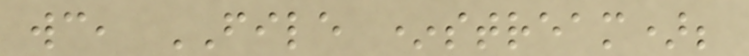wc, FILE *stream);
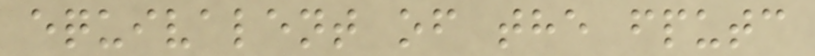equivalent of the fputc
